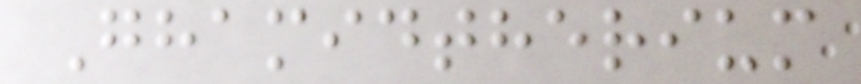Ghamidtherium
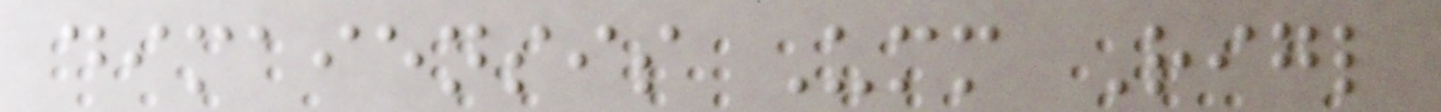dimaiensis Umm Rigl
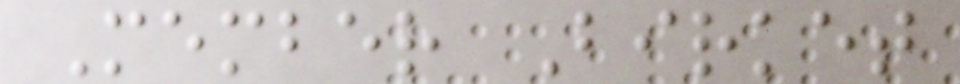Member Birket
